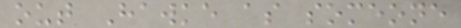out Hawke as someone
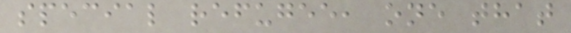special refugee, one that
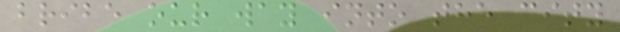bribe our way into the city
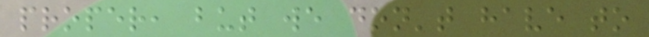proper, but we don't have to
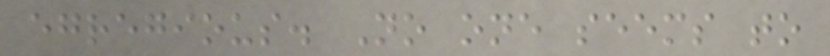egregious. No one seems to
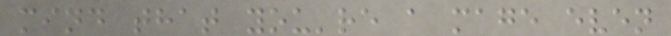mind that you're a mage even
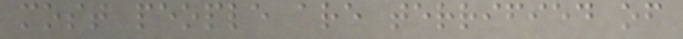most people are terrified of
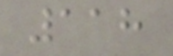118
